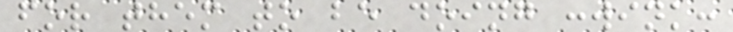for them to be doing :wink:
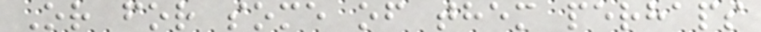Or for some of them perhaps
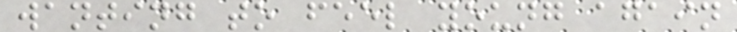wanting to feel young again
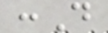:D
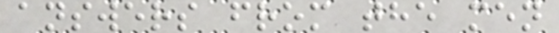answers from the men
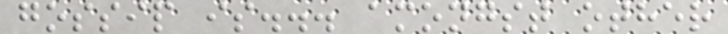gossip is... amongst other
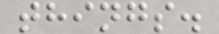things.
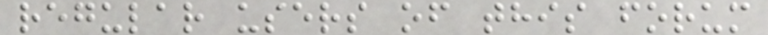regular users of this forum
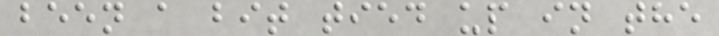been a bit tied up in the
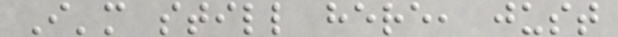I'm still here, just
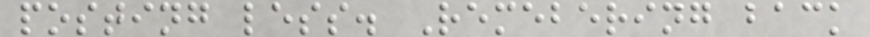posting less. Remebering back
